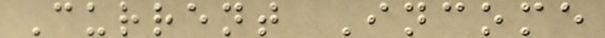Current Income
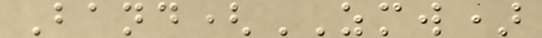Band(ZMW)
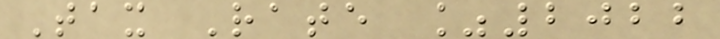Tax Rate %2022
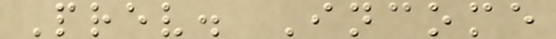Prev. Income
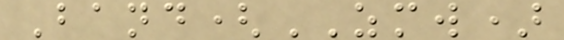Band(ZMW)
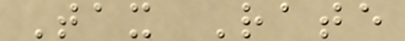Tax Rate
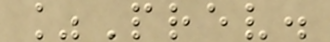%Prev.
